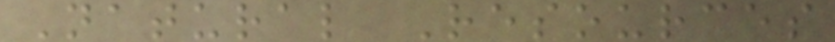Natural Resources
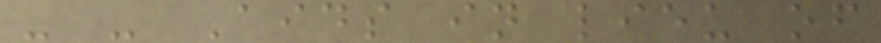- - Aids in lieu of
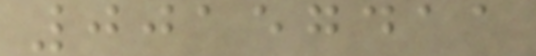00157411
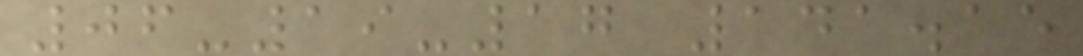06-19-17 141.15
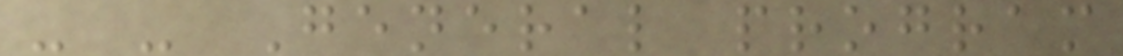- - General program
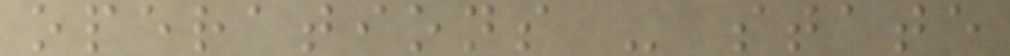operations - state
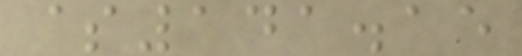$141.15
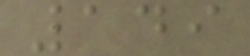149
